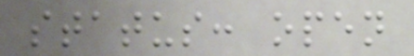status: open
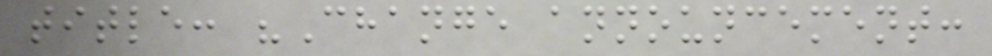title: "Change announcement:
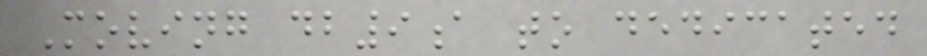Moving db9a to dedicated
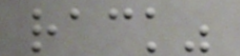rack"
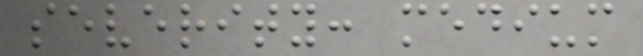severity: medium
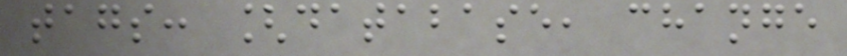tags: [database, change
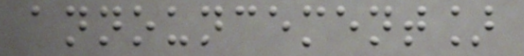announcement]
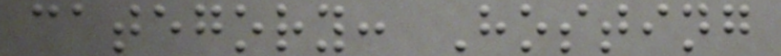category: Hosting
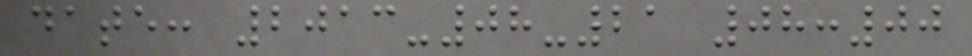date: 2013-08-21 08:00
